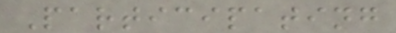Participating
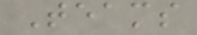Teams
